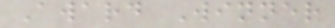Award Winner
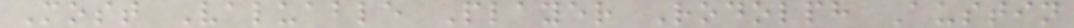Most Valuable Player Rodolph Austin
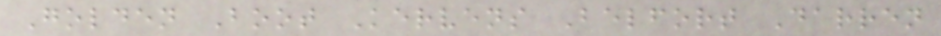Golden Boot Kervens Belfort Darren
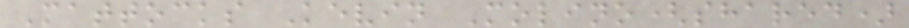Mattocks Kevin Molino(shared)
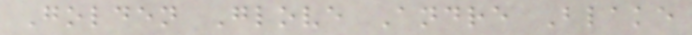Golden Glove Andre Blake
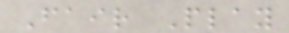Fair Play
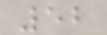52
